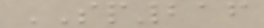SP216
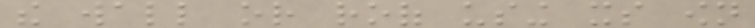the wall or roof using its own
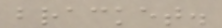bracket.
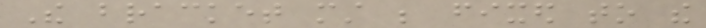The bracket must be fixed to the
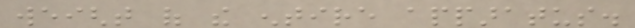weight of the entire apparatus.
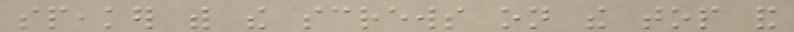speaker with the screws on the top and
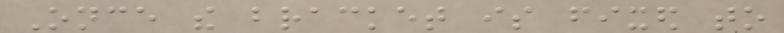Once the bracket is fixed to
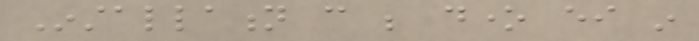Installation can be done either in
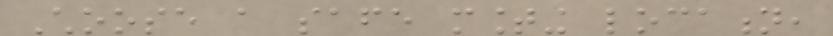Choose a safe mounting location,
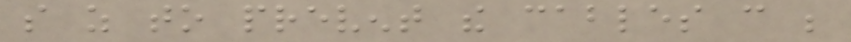so as to prevent the cables can be
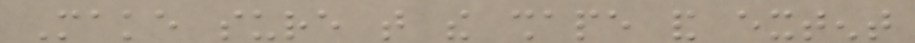Make sure that the shape and extent
